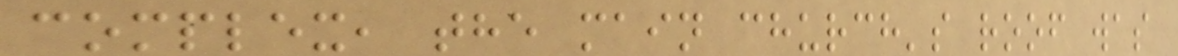complex, the main church's roof was
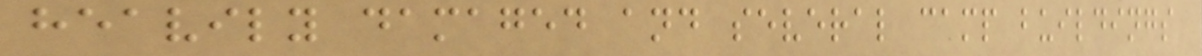heavily damaged and several camp buildings
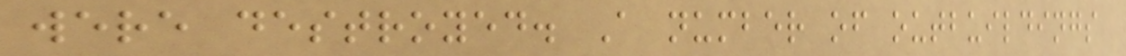were destroyed. A number of outbuildings
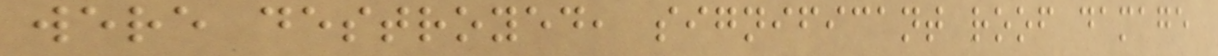were destroyed, significant roof damage
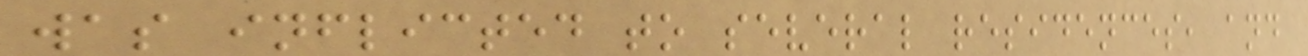was inflicted to several residences, and
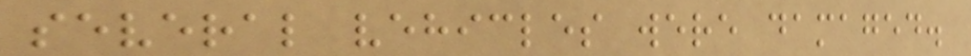several vehicles were damaged.
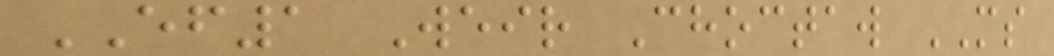EF1 Weir Choctaw MS
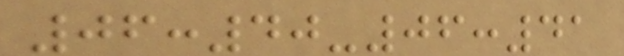06:40-06:41
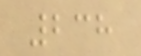238
